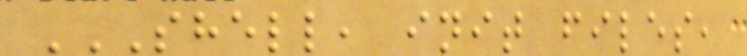SHELL, INIT FILES,
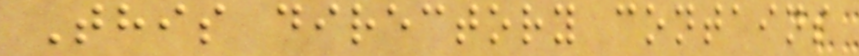This directory contains
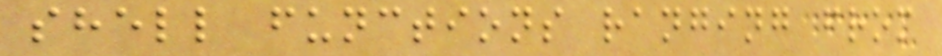shell functions ranging from
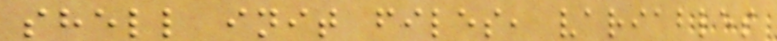shell init files, variables
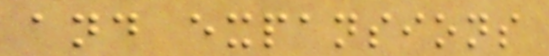and expansions
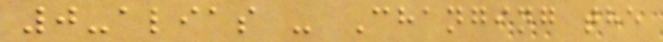0-alias - Changing the
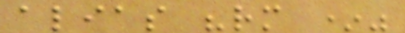alias "rm *"
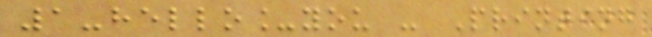1-hello_you - Printing
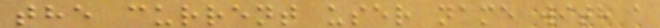the current user name with a
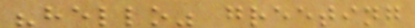"hello" greeting
